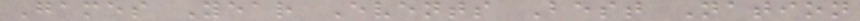Games Year Events Best Nation
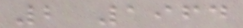2 1964
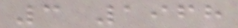3 1968
